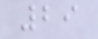29
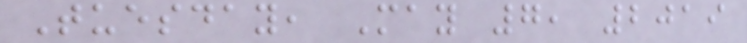Tuesday, May 7, 2019
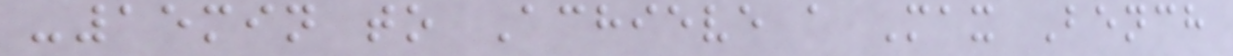-15min to Achieve a Max Bench
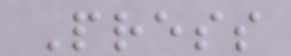Press
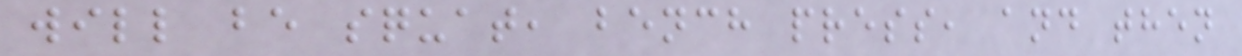will be squat, bench press, and then
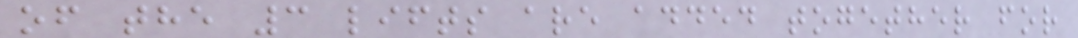of the 3 lifts are added together for
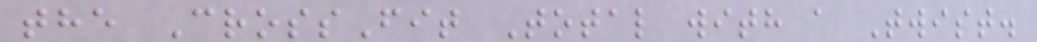the CrossFit Total with a Twist.
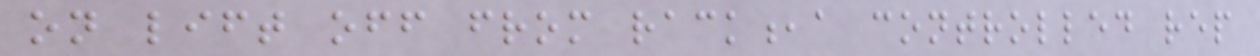on lift off from rack,a controlled rep
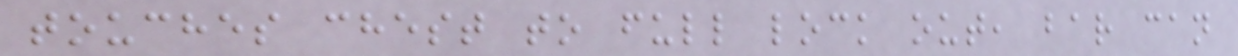touches chest to full lock out, bar can
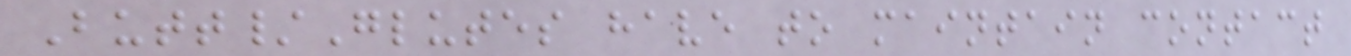Butt/Glutes have to maintain contact
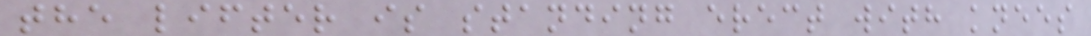the lifter is standing erect with knees
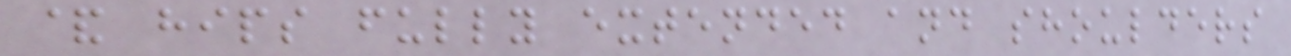& hips fully extended and shoulders
